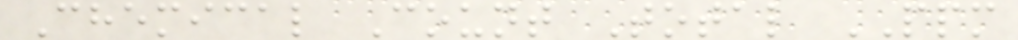Chemical Count Total PPM
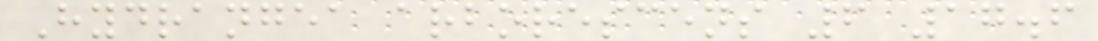Hydrangea arborescens 6 17.6
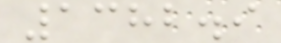1382.9
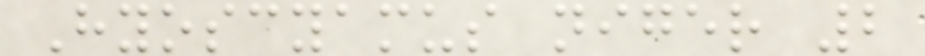Hyoscyamus niger 2
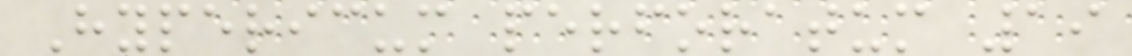Hypericum perforatum 19
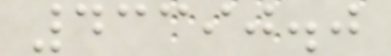43390.0
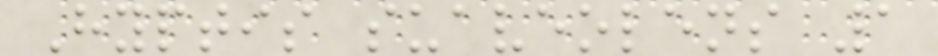Hyptis suaveolens 1
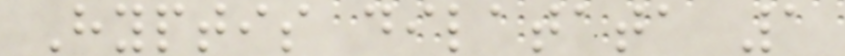Hyptis dilatata 1
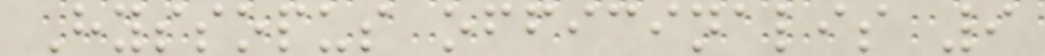Hyssopus officinalis 9
